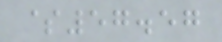$57.57
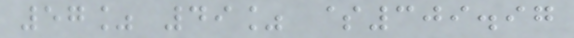57% 49% $309.97
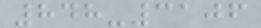848-3106
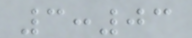3:03
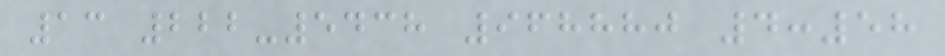13 222-5438 968880 4:58
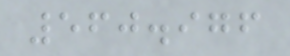560.976
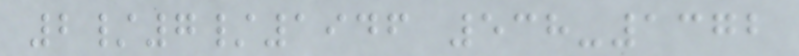2/7/1946 538-1372
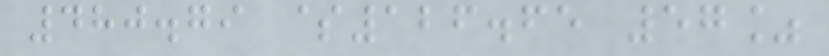480.79 $126.65 57%
